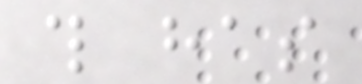this has
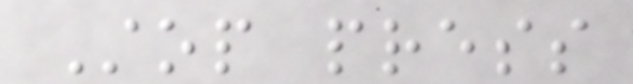Stop press
